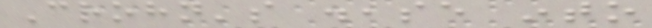Crohn's disease into
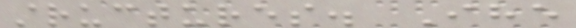structures. Ihe
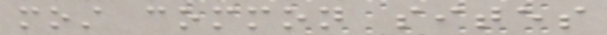most common sites
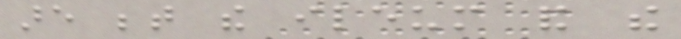are between the ileum and the
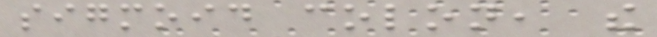sigmoid colon, the
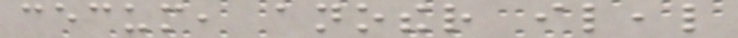cecum, another ileal
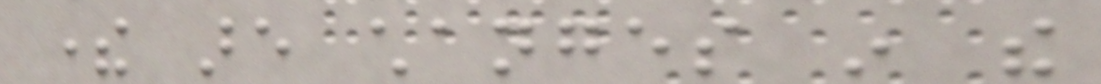there are changes in the
